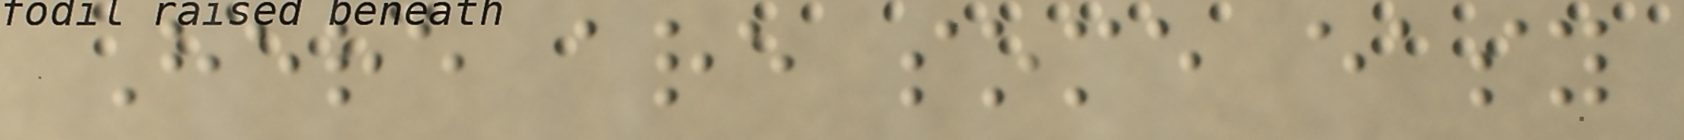Here are some easy
